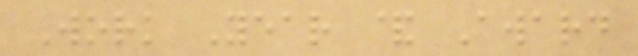Work Year & Award
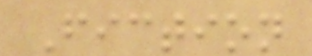Fiction
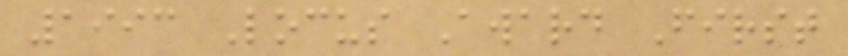1993 Locus Award First
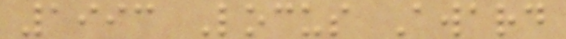1993 Locus Award
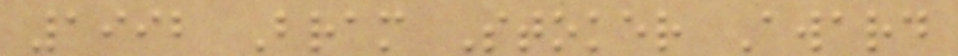1992 Bram Stoker Award
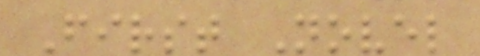First Novel
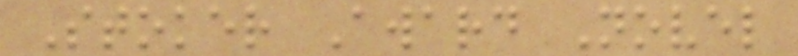Stoker Award Novel
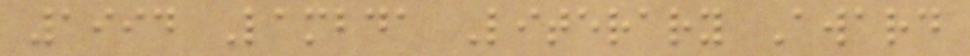1994 Lambda Literary Award
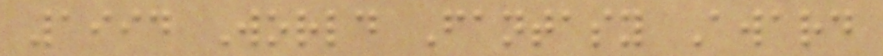1994 World Fantasy Award
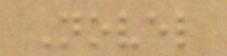Novel
